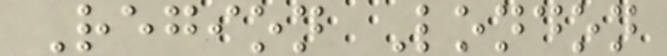Region London
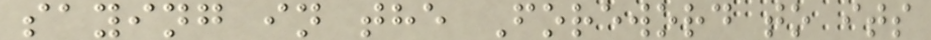saying in the Foreword to its
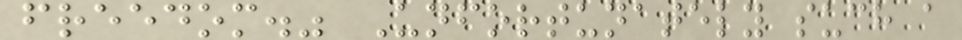freedom." Unfortunately such a
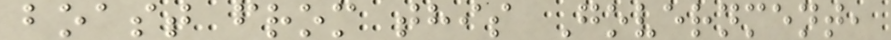boast from this Government,
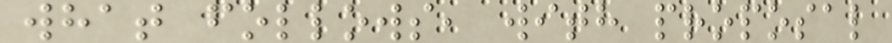what follows, with proposal
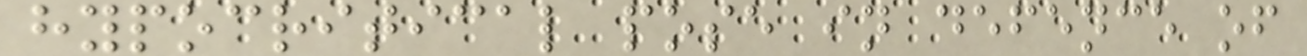hypocritical pose in defence of
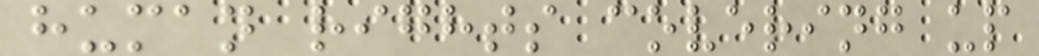human rights covering up
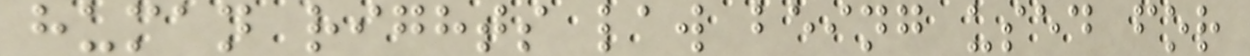human rights law being used for
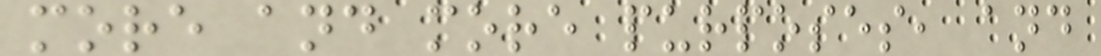more and more purposes, and
